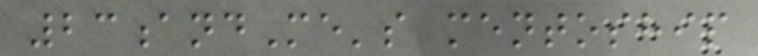23andMe's mentoship
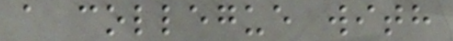a collegue with
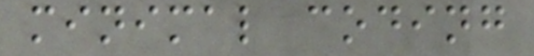minimal coding
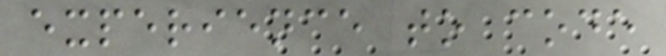experience to code
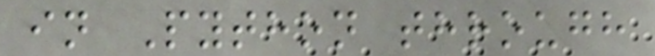in Python through
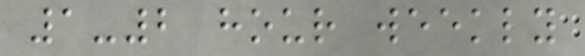1-2 hour weekly
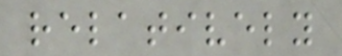relatively
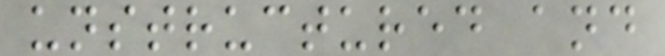unstructured and
